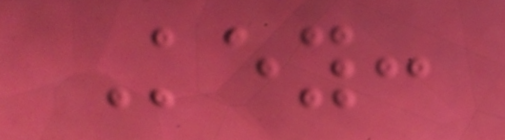Key:
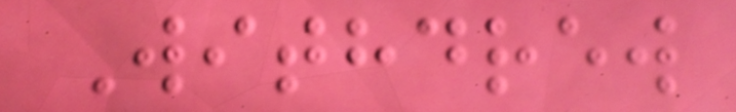Withdrew
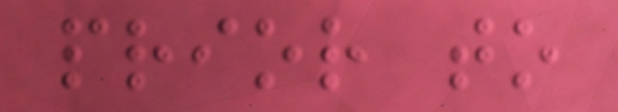prior to
